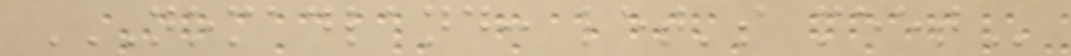NOMADLAND: LET'S MEET
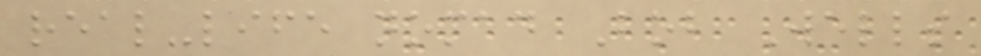real-life nomad Bob Wells
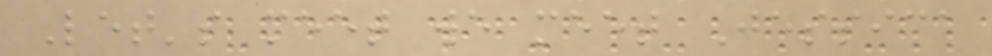Let's meet we meet Jessica
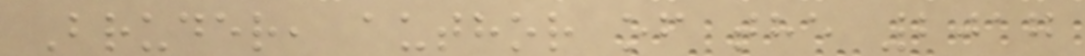Bruder, author of the 2017
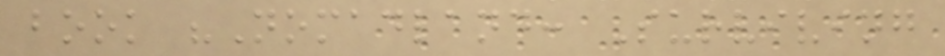book "Nomadland: Surviving
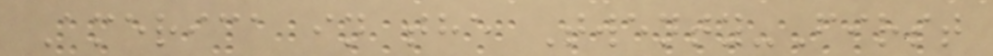America in the Twenty-First
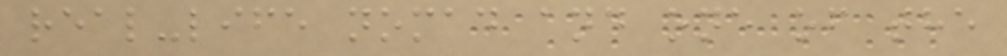real-life nomad and one of the
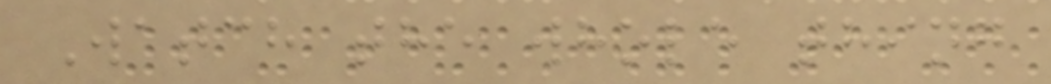Watch the whole thing
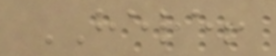HERE!
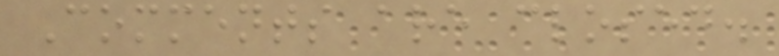Comments are closed.
